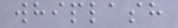whiplash
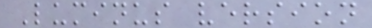Luminus version
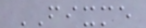FIXME
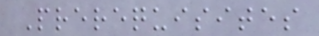Prerequisites
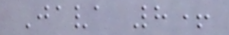Java 8+
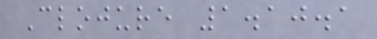Clojure 1.10.1
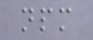npm
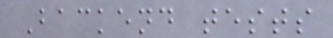Backend tests
